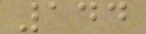144
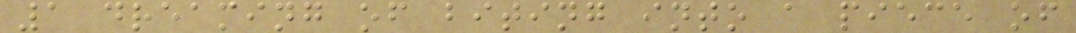1 dreaming of biting into a piece of
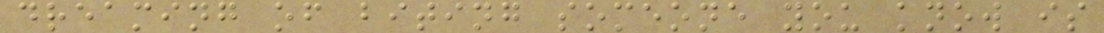dreaming of biting someone you know is
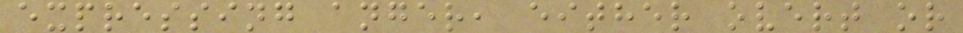expressing anger, either overt or
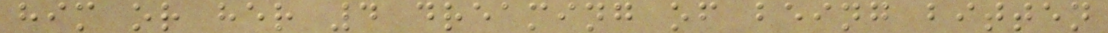him or her 4 dreaming of being bitten
